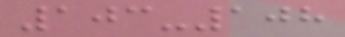103-108
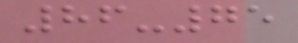86-75
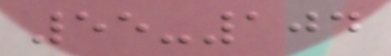55-104
